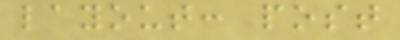layout: post
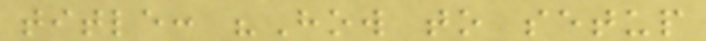title: "How to setup
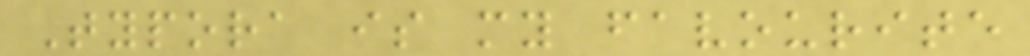Typora is my favourite
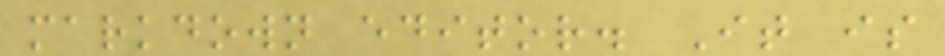markdown editor. It is
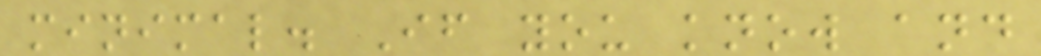minimal. If you know and
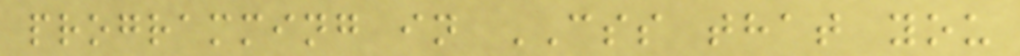programming in CSS that you
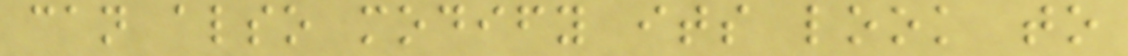can also modify its look to
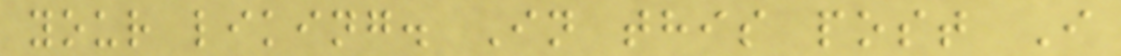your liking. In this post I
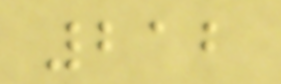212
